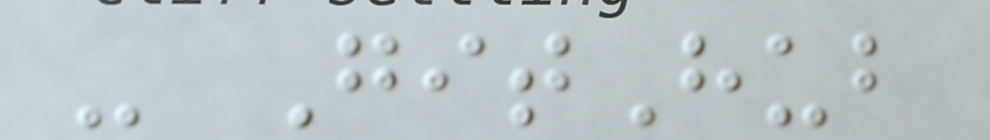- GitHub
